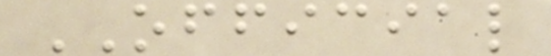OFFICIAL
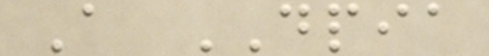A DPIA
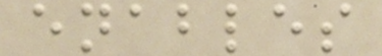enables
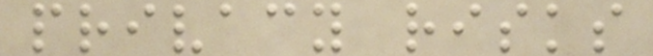privacy risks
